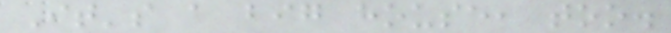It's a big house, too.
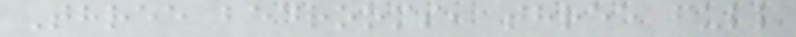Three bedrooms, three full
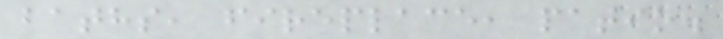baths, fireplace, patio.
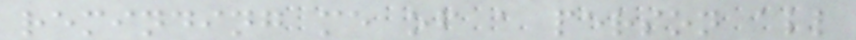reminding me of a person all
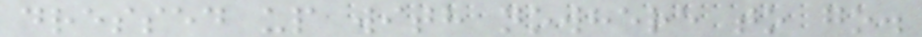dressed up with nowhere to go.
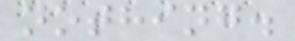nothing.
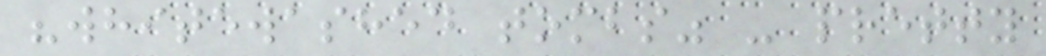"whitewashed tombs" - pretty
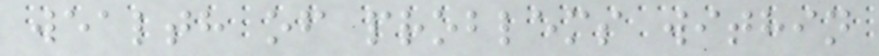wealth of problems within
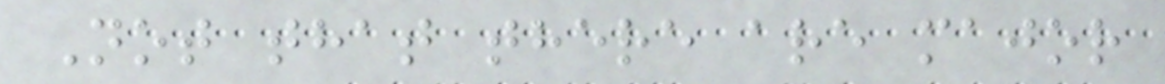Not that there are major
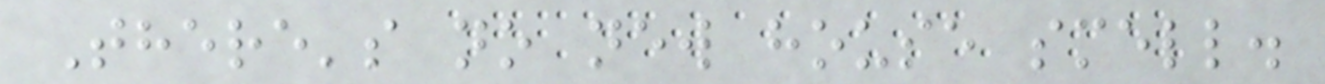There's no new house smell.
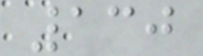130
